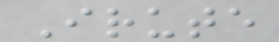Irute
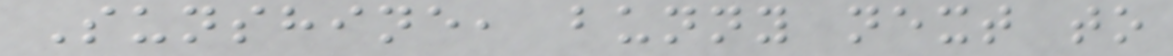Sunshine, bunny next to
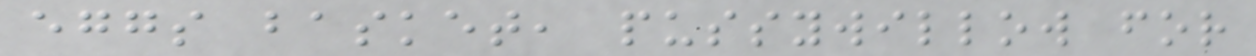eggs basket, pussywillow for
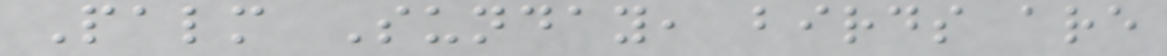Palm Sunday, birds are
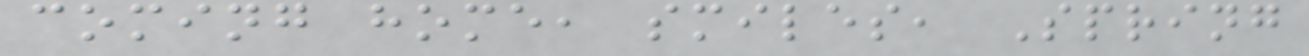coming home, smiles, Spring
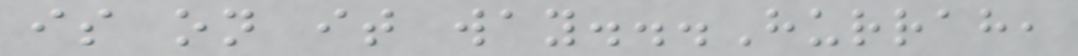is on it way...Hurrah,
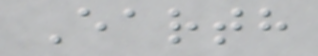Earth
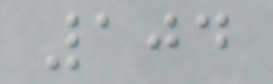104
